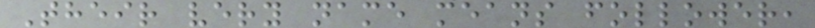Their very name means follower,
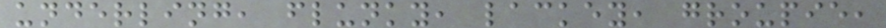underling, flunky, lackey, groupie,
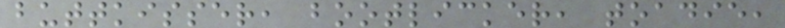buttkisser, bootlicker, toadie,
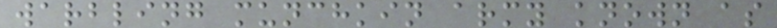warbling munchkin army known as
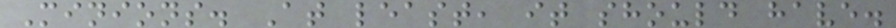Minions. At least, it should have.
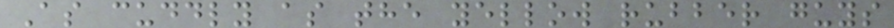As cuddly as the yellow rubber guys
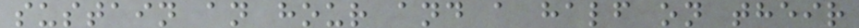sustain an hour and a half on their
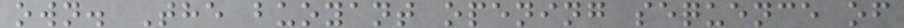own. The buoyant opening sequence of
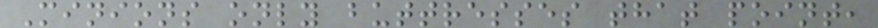Minions only buttresses that point,
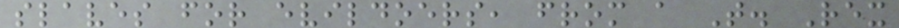slaves for evildoers, from a T. Rex
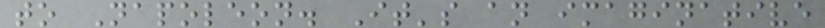to Napoleon. It's an imaginative
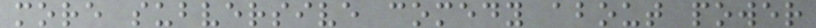more subversive comedy about power
